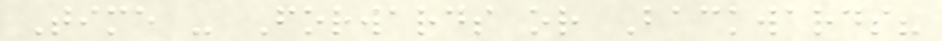Time - Forwards or Backwards?
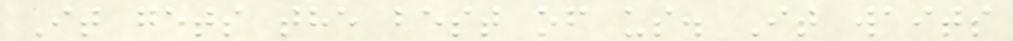It gets the best of us. It waits
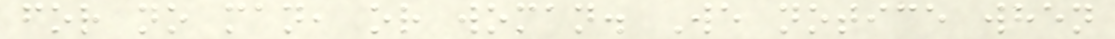for no man, or woman. We notice when
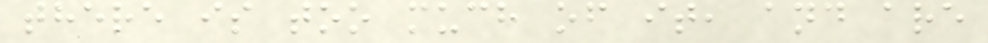there is too much of it, and are
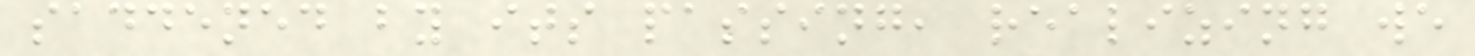saddened by its passing, realizing we
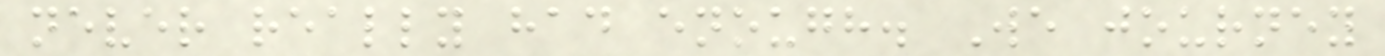never really had enough. We journey
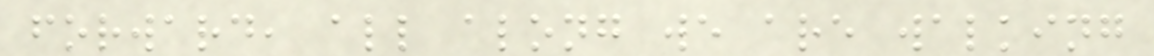forward, all along we are walking
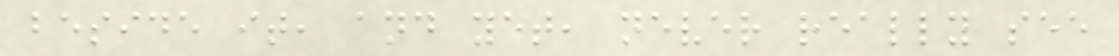beside it, and yet, never really see
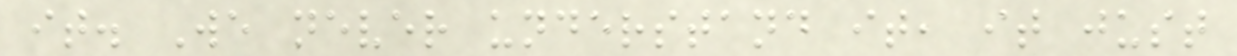it. We never understand it, it just
